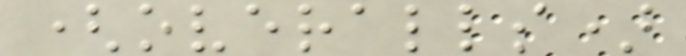(overalls)
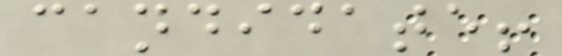candidate!
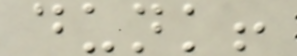dunk!
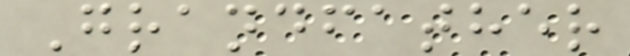Grandfather
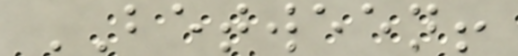BETWEEN!
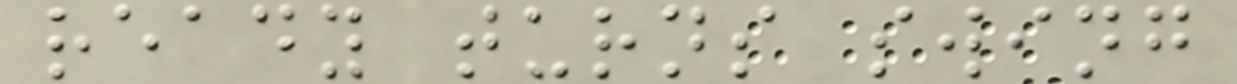ready turns swing
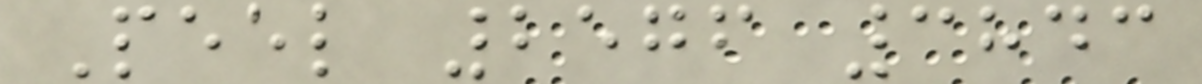Peel 2576 3843
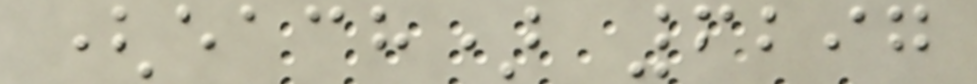(each) 6297
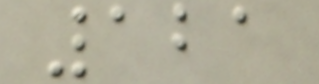121
